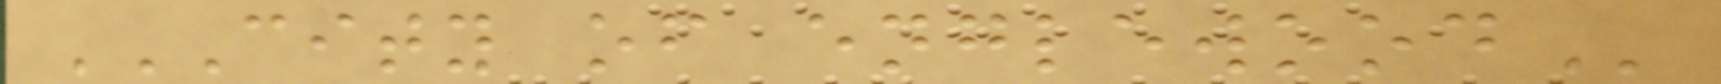CITY OF ENGLEWOOD
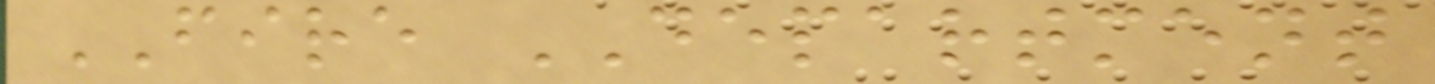FIRE DEPARTMENT
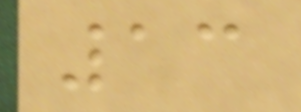13
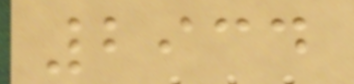2934
